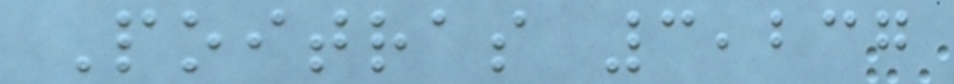Poitras 3,237
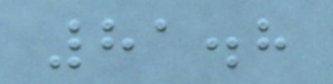81.8
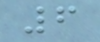6
